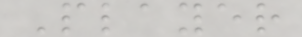Player
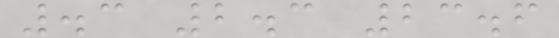.3 2.3 23.6
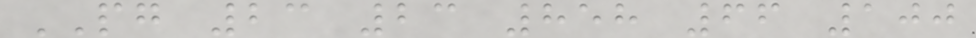PG 23 23 858 66 100
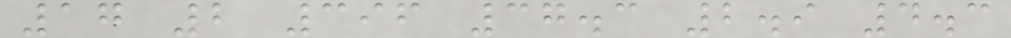17 2 396 37.3 2.9 4.3
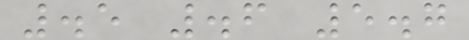.5 .6 5.7
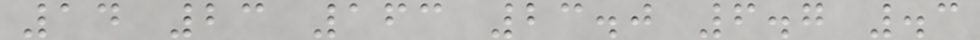14 23 163 23.0 6.7 .3
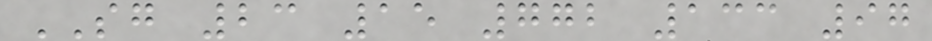SG 23 15 772 133 97
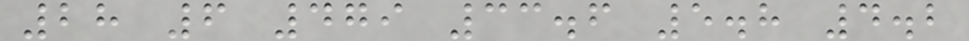28 6 479 33.6 5.8 4.2
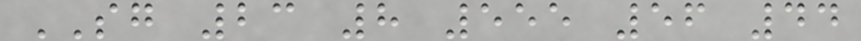SG 23 8 555 56 44
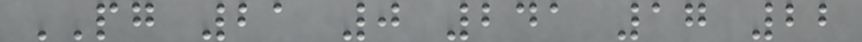PG 21 0 241 17 22
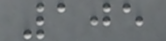105
